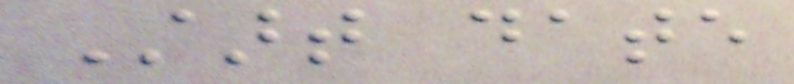Start date
